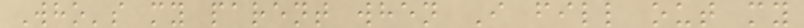Who's my parent when I fill out my
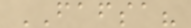FAFSA?
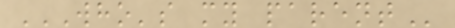WHO'S MY PARENT
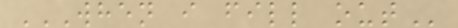WHEN I FILL OUT
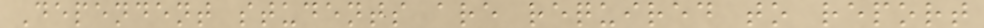Dependent students are required to report
